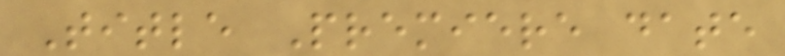Title Premiere date
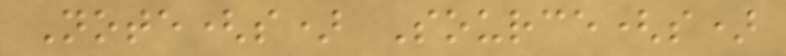Note(s) Source(s)
